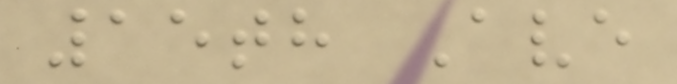15th Ave
